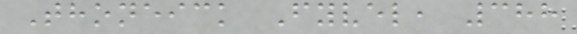Thoneick Fyvel, 388
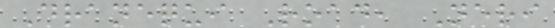Dranequi Road, Neri
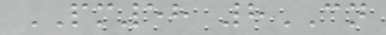PM58 8CN
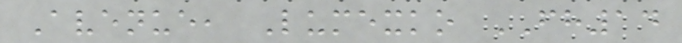Avenue, Lumexko FH14
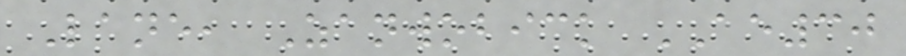Lane, Zanwobick AE30
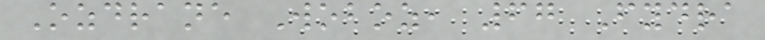Ozdrane Woboz, 67 Fydra
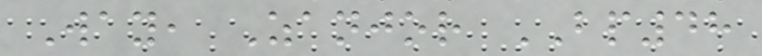Way, Zanjor BP48
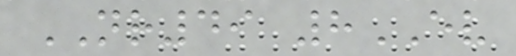NR49 8EV
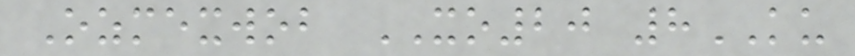Ozmexwob XO20 8KU
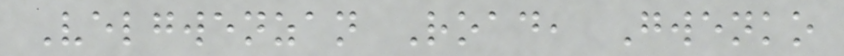Velgwenzan Road, Gwenko
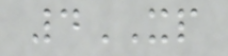4XP
